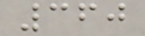360
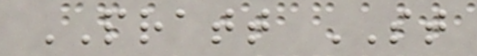PRATT ST
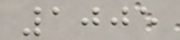1005
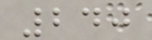240
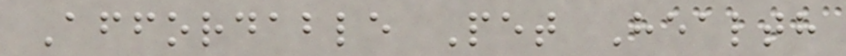Affordable Pet Health
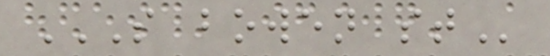S BOWEN ST
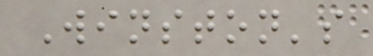Winston's
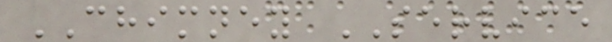CHIMNEY SERVICE
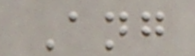Ang
